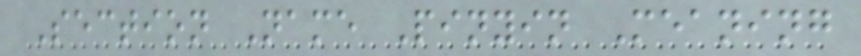Section Name Pinyin Meaning
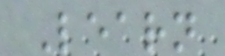Learn
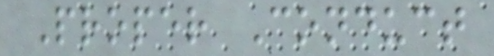Proper Conduct
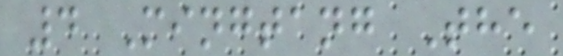4 Mingtang The
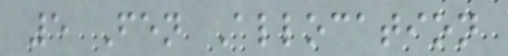5 Fen Allocation
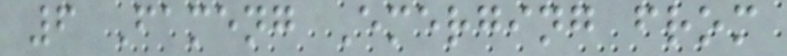6 Fameng Emerging from
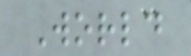World
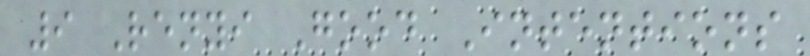9 Renyi Good Intentions
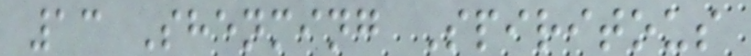13 Shenming Spiritous
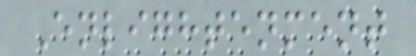Enlightenment
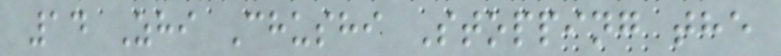14 Zhi Chushi Stopping the
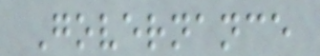Governance
